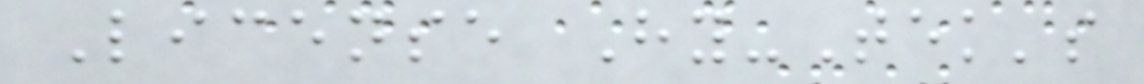License Hy-Tek's
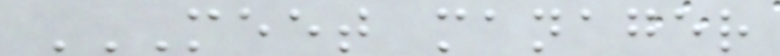MEET MANAGER
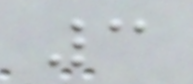3
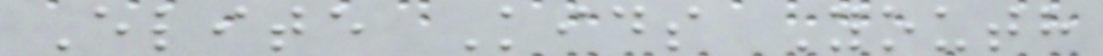Elite Kids Youth
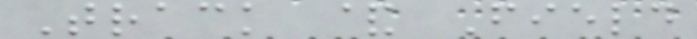Track & Field
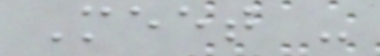Meet -
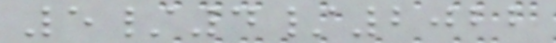5/4/2022
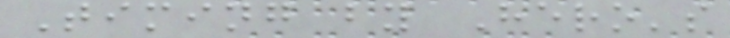Timing by Hero's
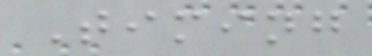Timing
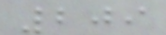209
